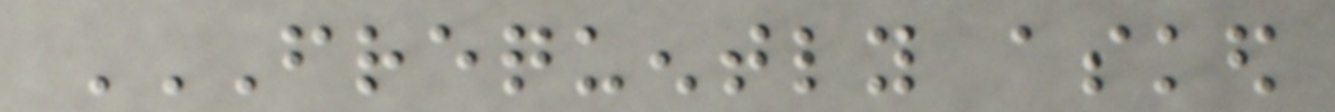FREQUENTLY ASKED
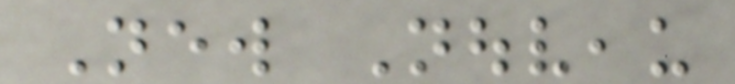New Nouveau
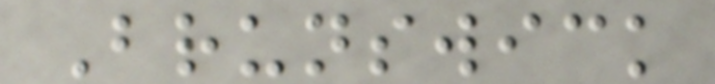Brunswick
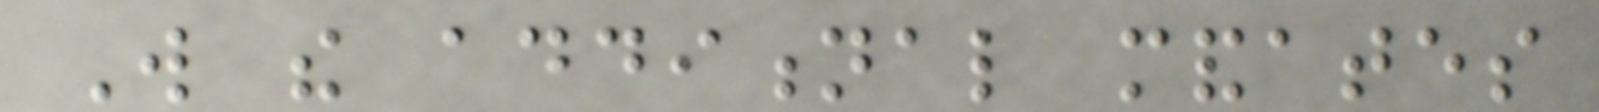Will the additional mandates
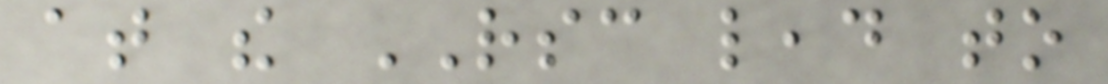at the RSC lead to
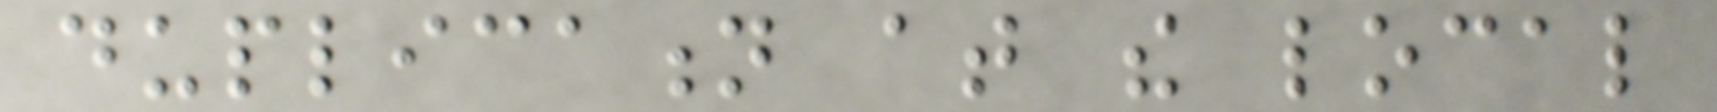duplication at the local
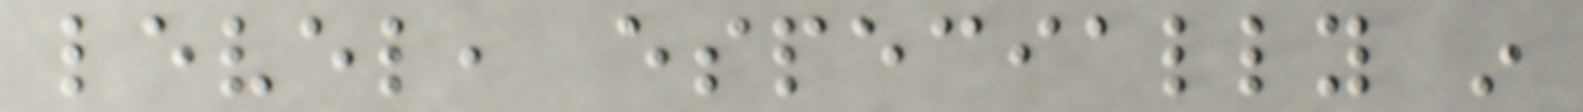level, especially in
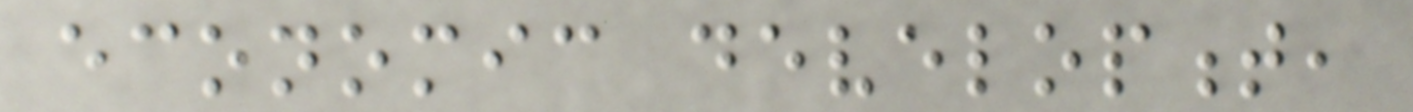economic development,
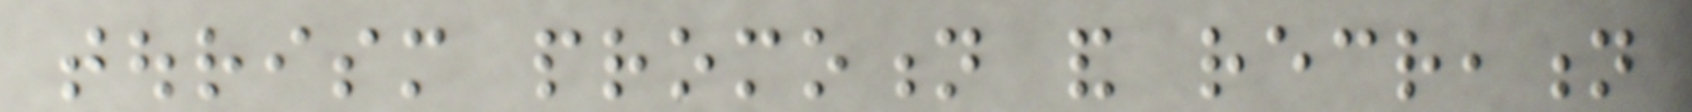tourism promotion and recreation
